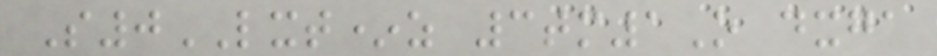S0LXT*z 3tm1O dxga
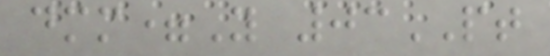dmm=Y 03PT
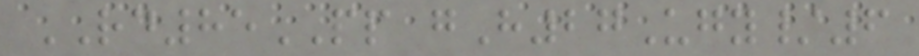RD85PP gH27Ugy/6
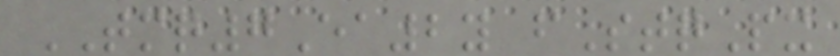TMQ7Ea2y fStqPx
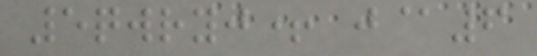5qwryj+ j@6
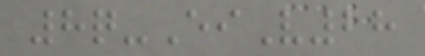8q-EiV28
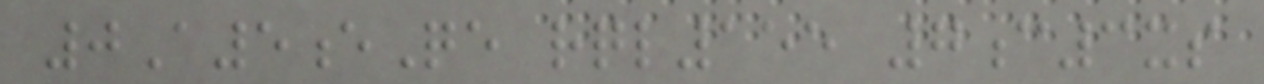0A5eQe rql155 7c3xs
